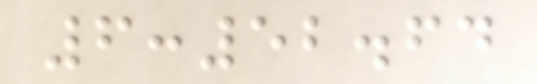6:52.64
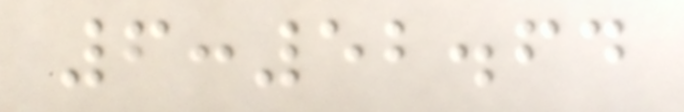6:52.64
